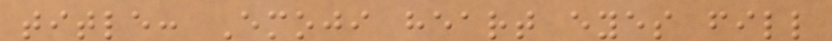title: Emoji heart eyes fill
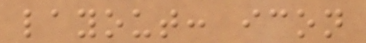layout: icon
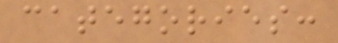categories:
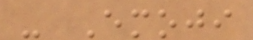- Emoji
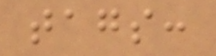tags:
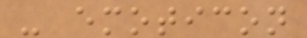- emoticon
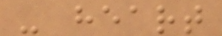- heart
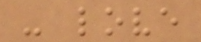- love
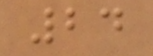24
